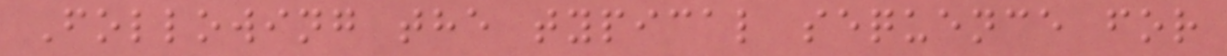Following the typical sequence for
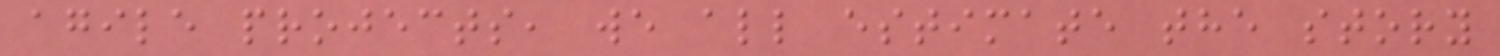agile projects, we all estimate the story
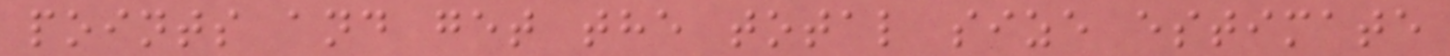points and get the total size estimate
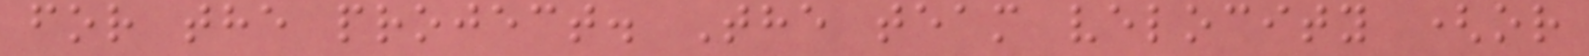for the project. The team velocity (or
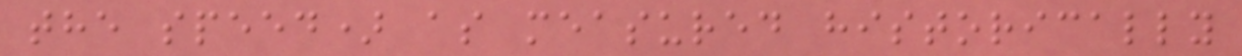the speed) as measured historically
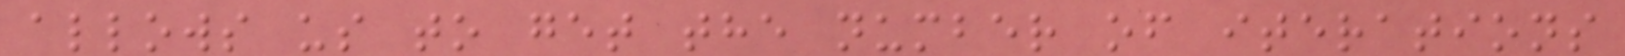allows us to get the number of iterations
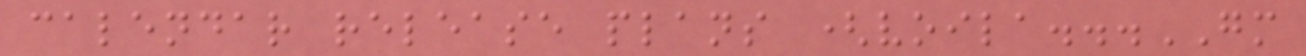calendar release plans (voila...GM
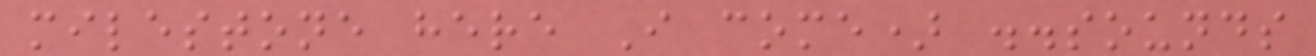milestone here I come) ..sounds
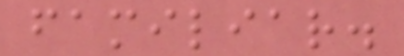familiar.
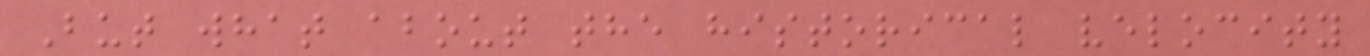But what about the historical velocity
